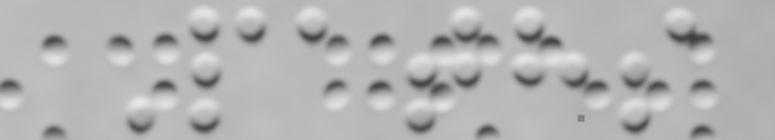Paths
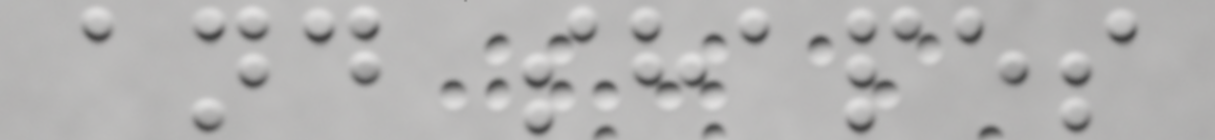and shapes
